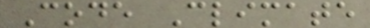Code Climate
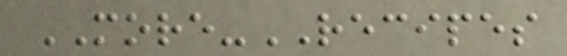MORE-RECIPES
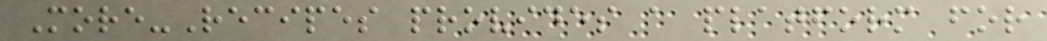More-Recipes provides a platform for
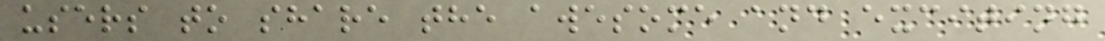users to share the awesome and exciting
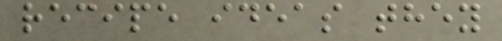recipe ideas they
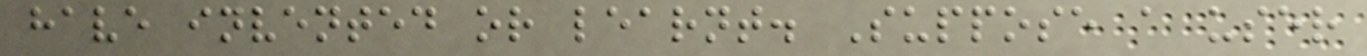have invented or learnt. Suppose a user
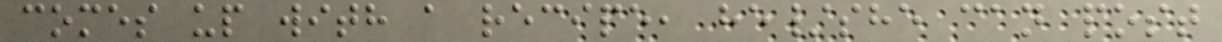comes up with a recipe, he/she can post
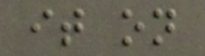it on
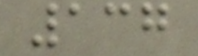137
